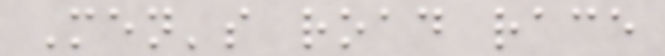Men's road race
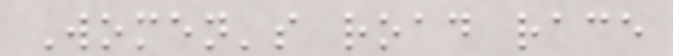Women's road race
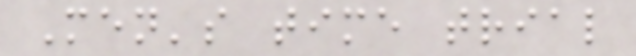Men's time trial
